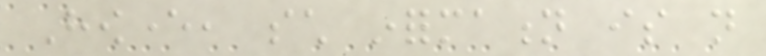However, such information is not
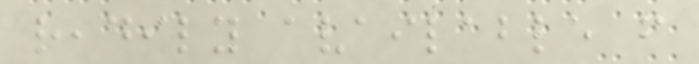readily available from
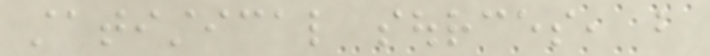statistical sources, but
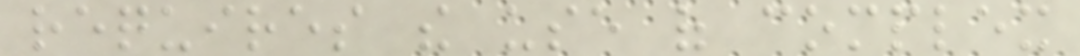requires the use of complex
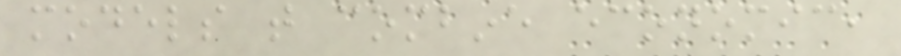models that combine economic,
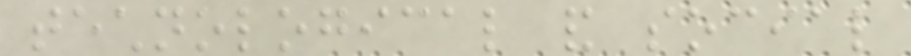technological and social
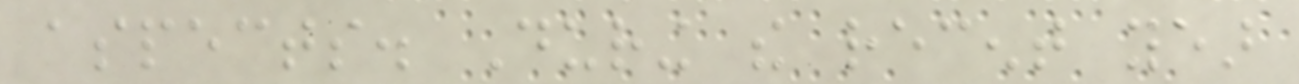aspects. During the recent year
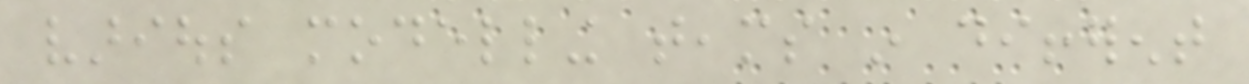various modelling teams in different
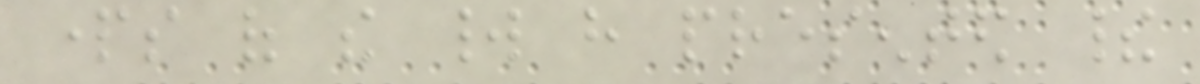parts of the world have presented their
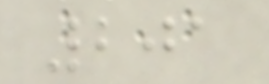201
